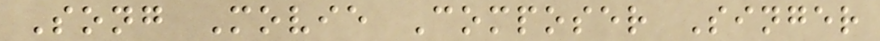Song Movie Composer Singer
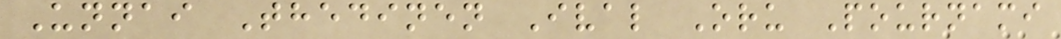Unnai Thedinen Ival Oru Pournami
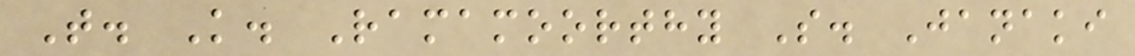T. K. Ramamoorthy S. Janaki
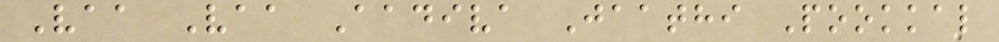Vaa Vaa Aadiva Jaathi Pookkal
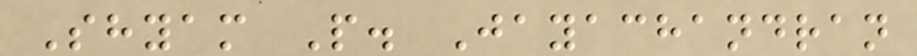Shyam P. Jayachandran
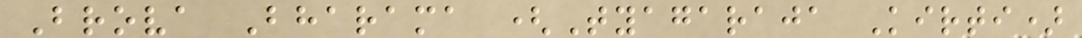Brova Bharama (Tyagaraja Kirti)
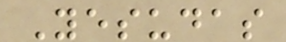Yesudas
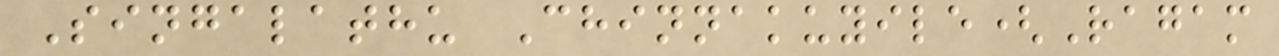Singalathu Chinnakuyile(Ragam
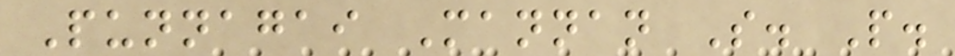Punnagai Mannan S. P.
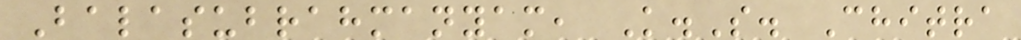Balasubrahmanyam, K.S. Chitra
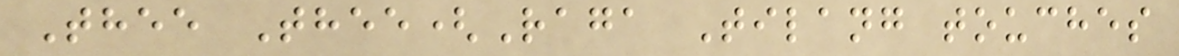Thee Thee(Raga Tilang touches
